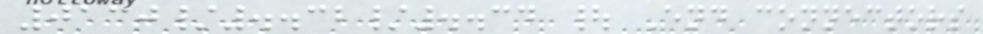0130/..32/..34 | End connectors
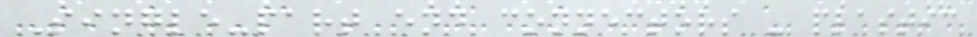Single-part end connectors - plastic
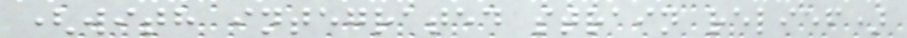(with integrated strain relief)
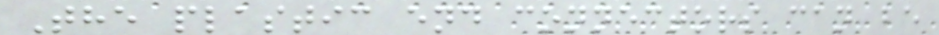The plastic end connectors can be
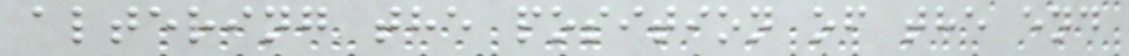altering the position of the end
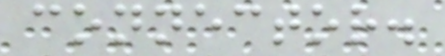connector.
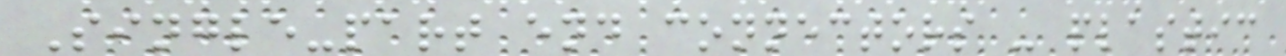Single-part end connectors - plastic
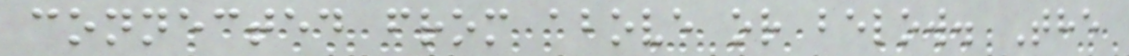connected from above or below. The
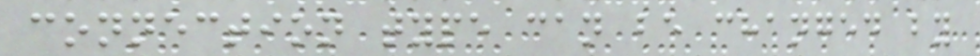connection type can be changed by
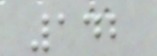142
